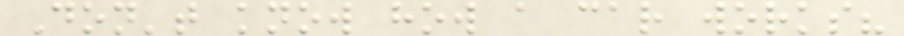Don't know how a car works?
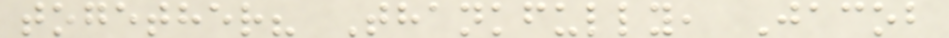together? Thankfully, Jacob
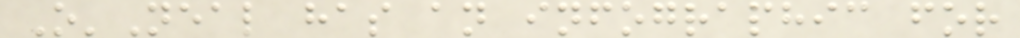O'Neal has an infographic for
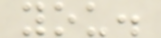you.
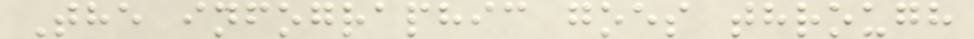The infographic goes through
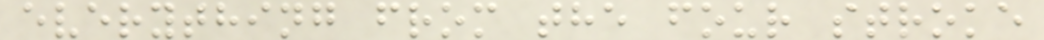everything from the four stroke
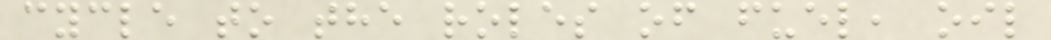cycle to the roles of fuel, oil
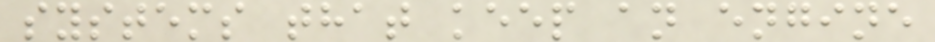systems that keep an engine
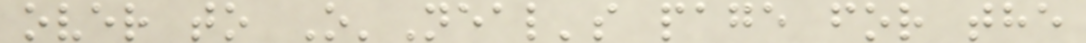over to O'Neal's page for the
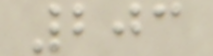203
